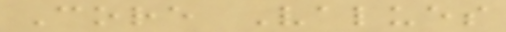Core Values
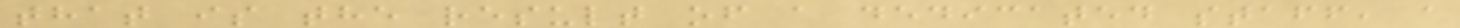that is the result of a dedicated staff, a
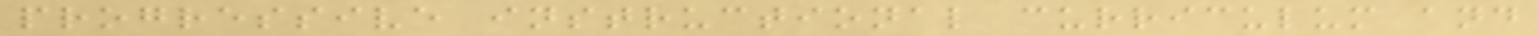progressive instructional curriculum and
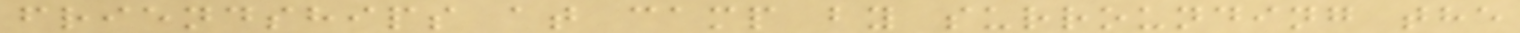friendships at camp by surrounding the
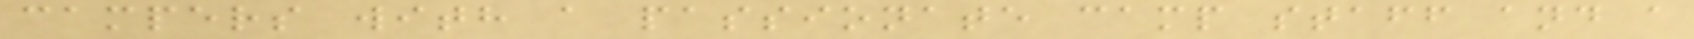campers with a passionate camp staff and a
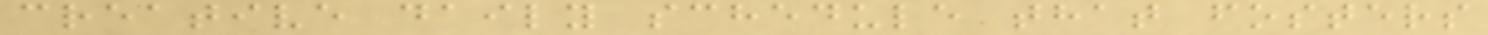creative daily schedule that fosters
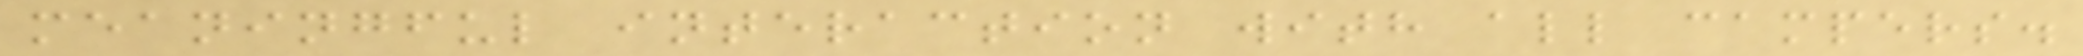meaningful interaction with all campers.
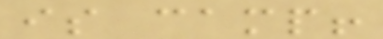is camp!
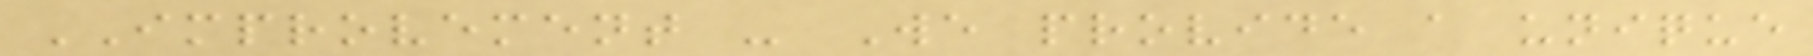IMPROVEMENT - We provide a unique
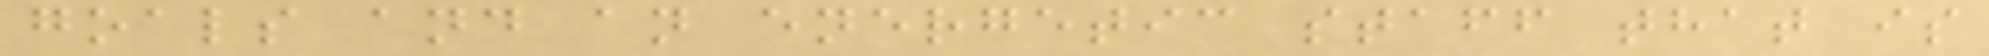goals and an energetic staff that is
